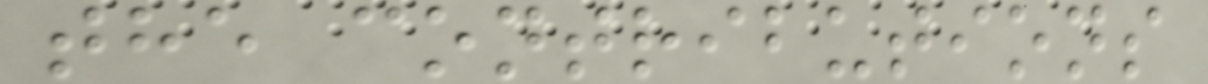the contributions
